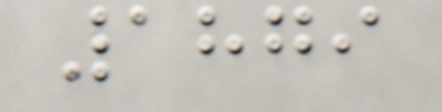1879
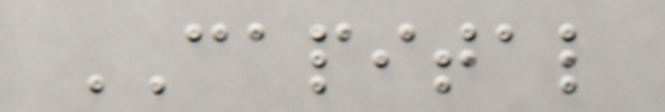CAPITAL
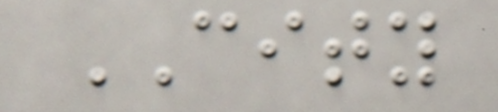CITY
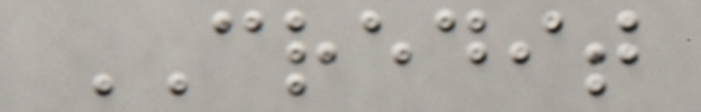CREDIT
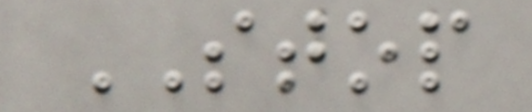STOP
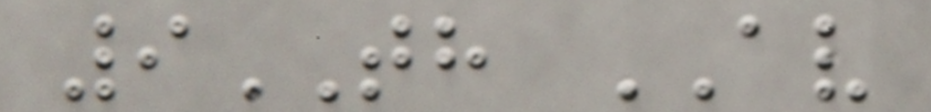9TH AV
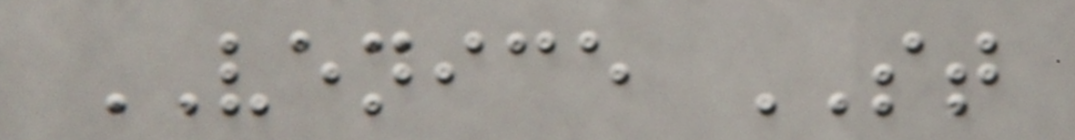VENICE ST
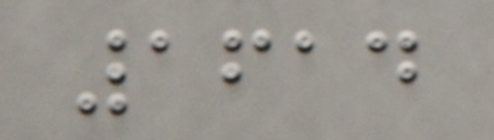1614
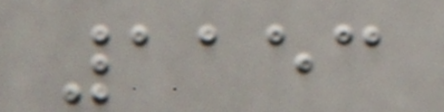1153
